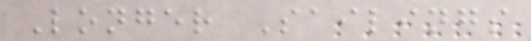Longer Sailings
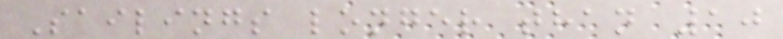Sailings longer than 10
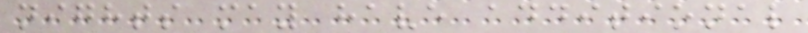nights may have additional
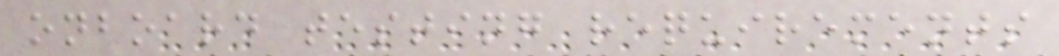onboard testing requirements
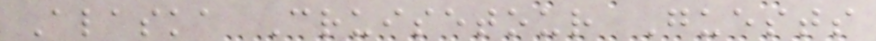Alaska Cruisetour Guests
